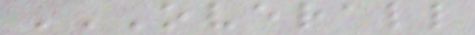OVERALL
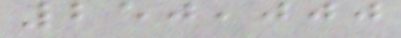250,000
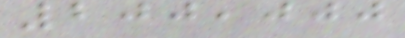200,000
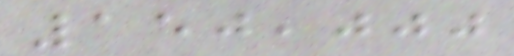150,000
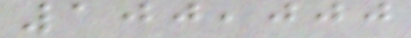100,000
